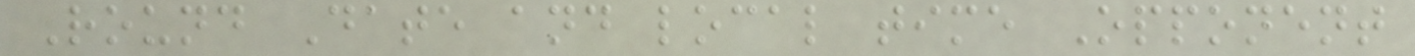Round Date and local time Opponent
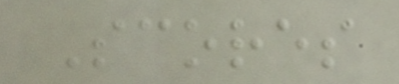Scores
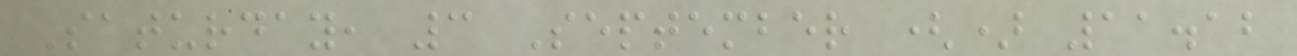Saturday, 3 September () 11.12
